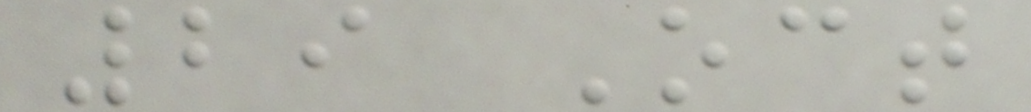29 Oct
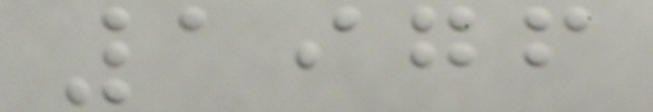1976
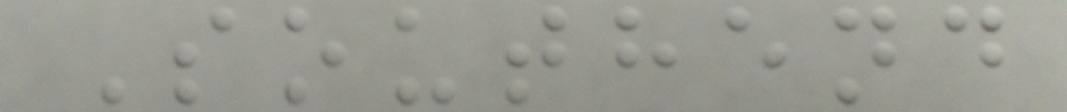Southend
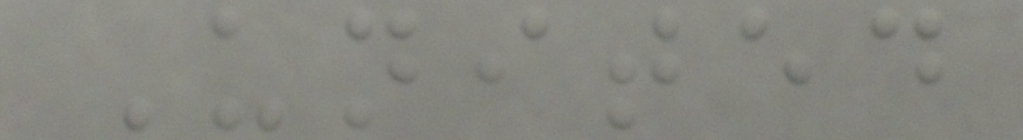United
